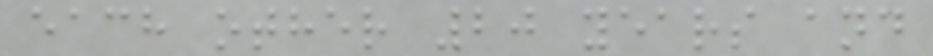each other 20 years and
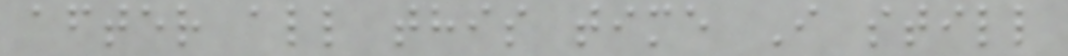after all this time I still
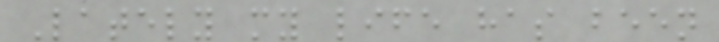Lately my life has been
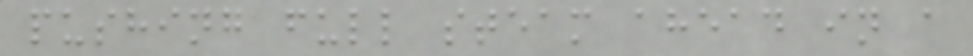pushing full steam ahead in a
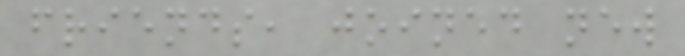friends, joined new
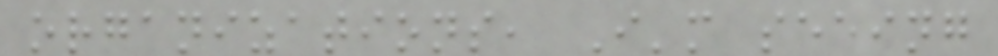organizations, I'm seeing
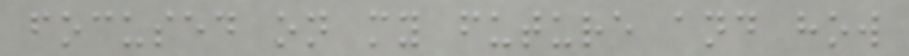focused on my future and how
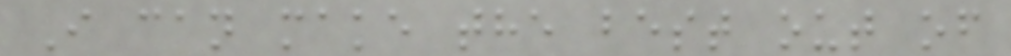I can make the best out of
